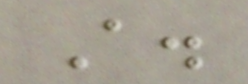A.
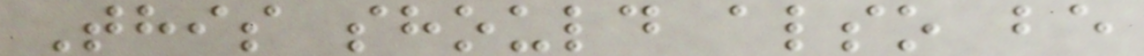This should also be
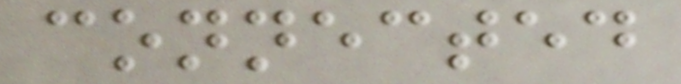connected
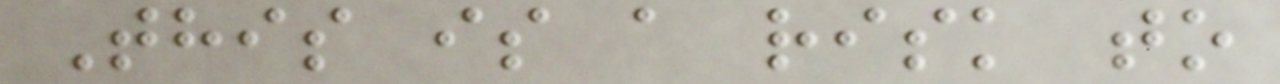This is a risk to
